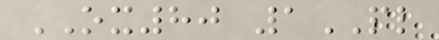OX80 1PL
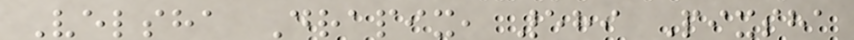Velsha Drapix, 589 Pixsha
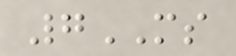7MS
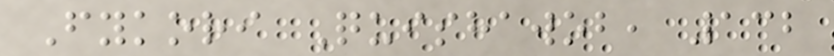Fykori Quishawob, 132
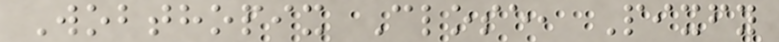Wobthopix Close, Pixfy
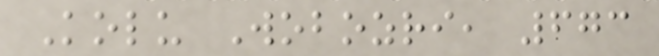Kolu Wobozri, 673
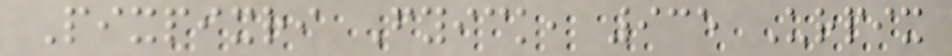Pixpixri Fyick, 935 Urpix
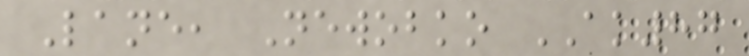Lane, Newobko AK87
